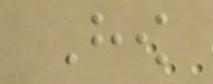How
